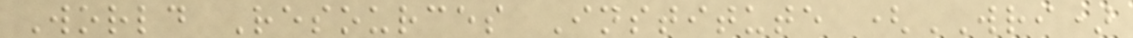World Resources Institute (WRI)
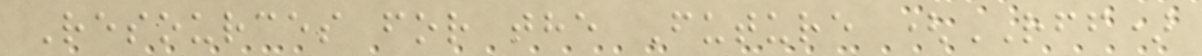Resources for the Future (RFF)
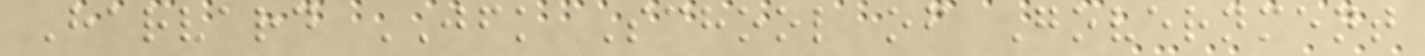Harvard JFK School of Government
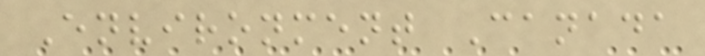Environment Canada
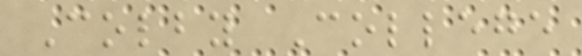Colby College
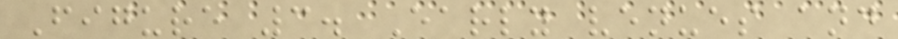Figure 3. Early venues and
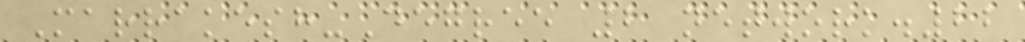Marrakesh-Degree 2 network.22
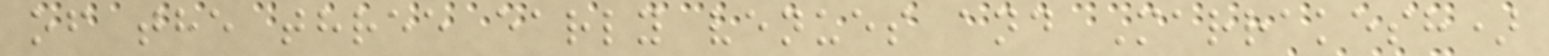of the three early venues and Marrakesh)
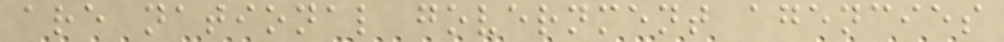are national government agencies
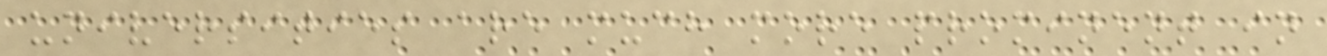universities are much more prominent in
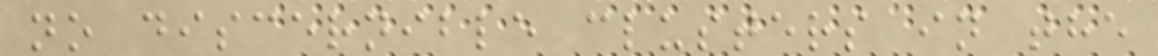no discernible clusters in the
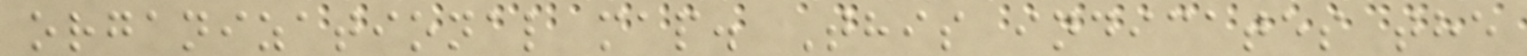organizational map. This indicates the
